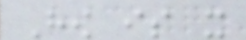How is it
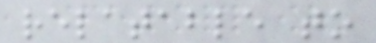relatable to
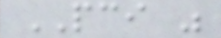PCI was
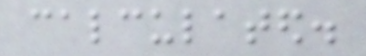calculated.
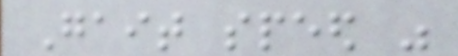Gait speed was
